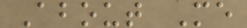About Me
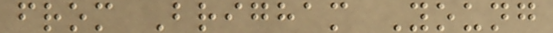from Brigham Young
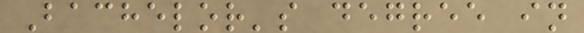Bachelor's degree in
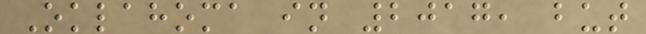Oklahoma in 2017, but
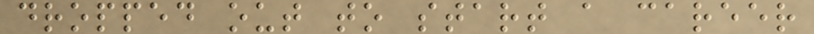dropped out to start a career
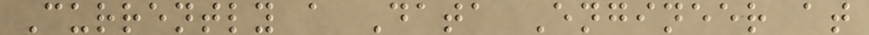Currently a Data Engineer at
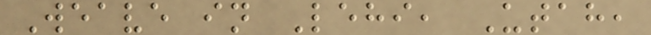Weave in Lehi, Utah,
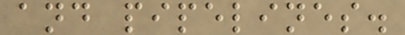and pipelines.
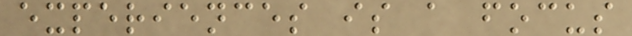experiences is a focus
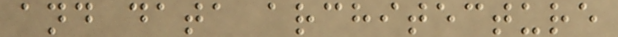and data architecture
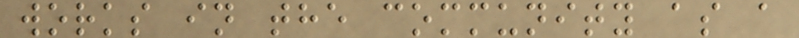works in the community as a
